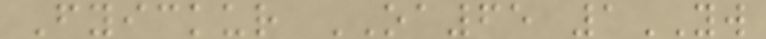Fyickur OA65 1YW
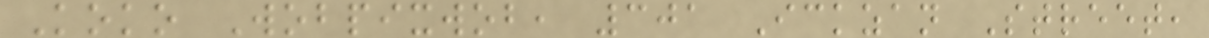Koko Wobpixwob, 301 Ickzan Street,
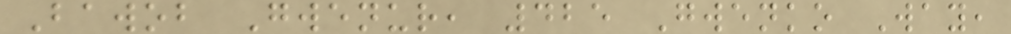Bawob Gwenur, 425 Gwenko Way,
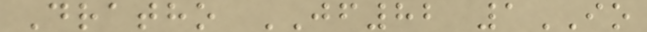Dratho JF82 1IO
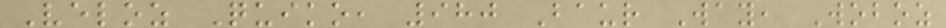Veloz Quiko, 980 Baur Way, Woboz
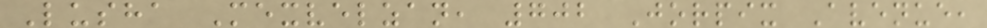Lusha Mexvelzan, 702 Jorpix Avenue,
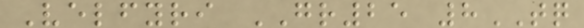Velfyri GR25 8TQ
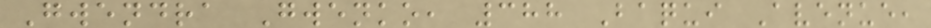Gwendra Gwenko, 388 Baqui Avenue,
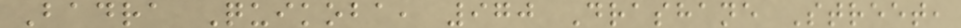Badra Quikoba, 970 Drashane Street,
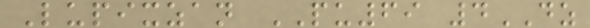Lupixzan PU69 4DZ
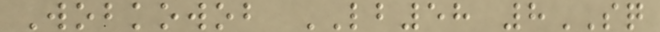Wobkowob LB58 8SQ
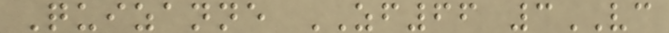Quizanne ZF66 3VC
